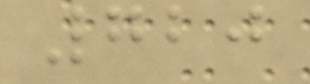720
